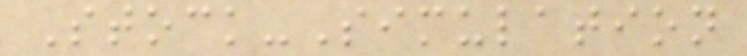Stock-Simulation
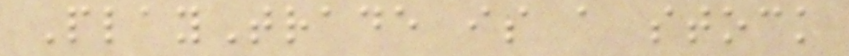PlayTrade is a stock
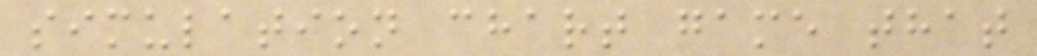simulation chart game that
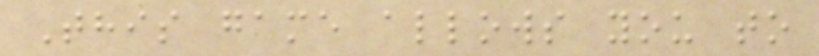This game allows you to
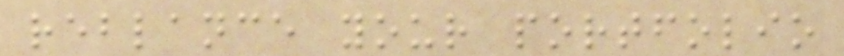reblance your portfolio
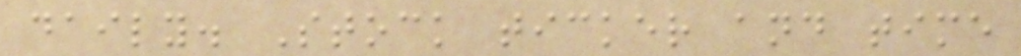daily. Stock ticker and time
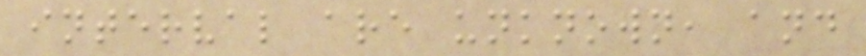interval are unknown, and
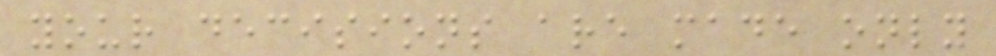your decisions are made only
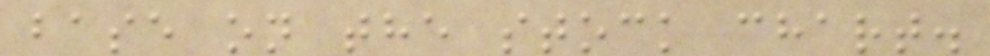base on the stock chart.
